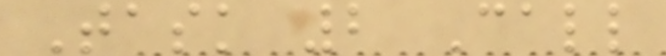Task 2 Call
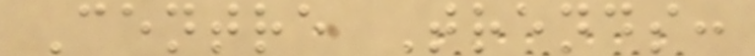Centre Trends:
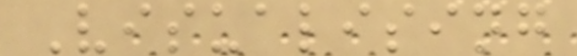Visualising
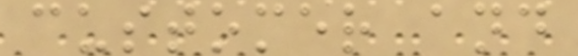customer and
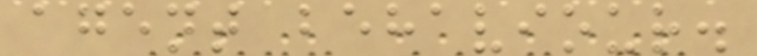agent behaviour.
